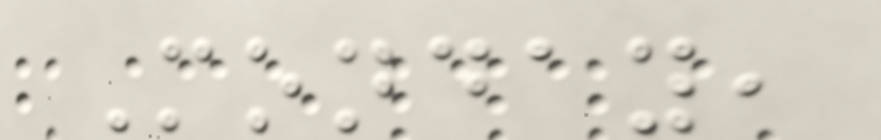Monday,
